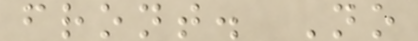front. No
